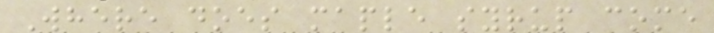Where does maple syrup come
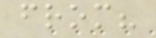from?
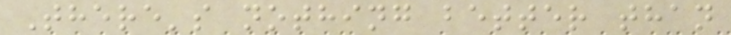There's nothing better than
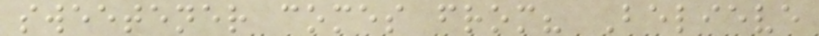sweetener comes from? Believe
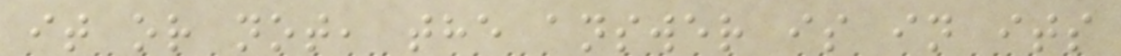it or not, the answer is in its
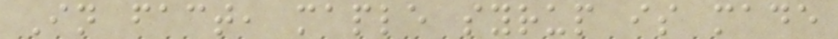In fact, maple syrup is made
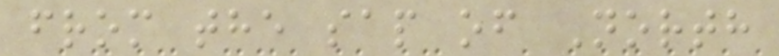from the sap of North
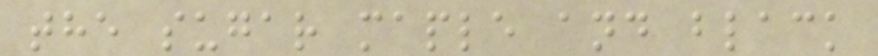the sugar maple and black
